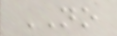NO
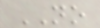NO
